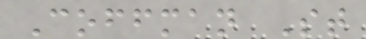Coffman St
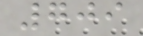709
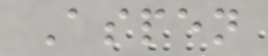Aspen
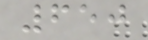650
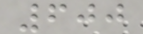600
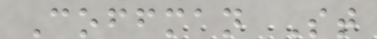Coffman St
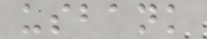usbank
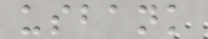usbank
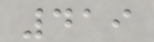419
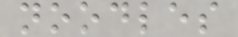noodles
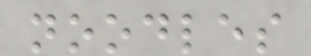noodles
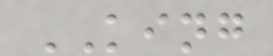KING
